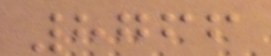8766
